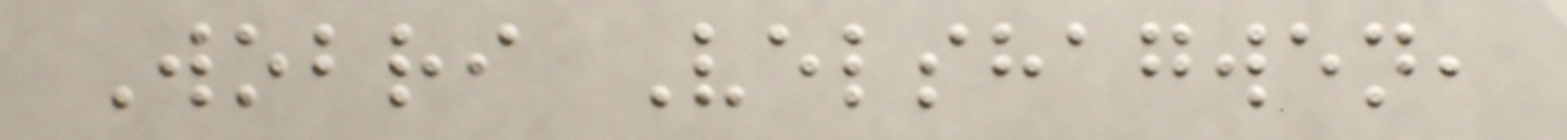Wobri Velshagwen,
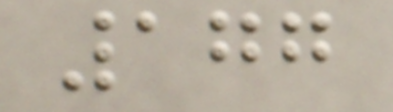177
